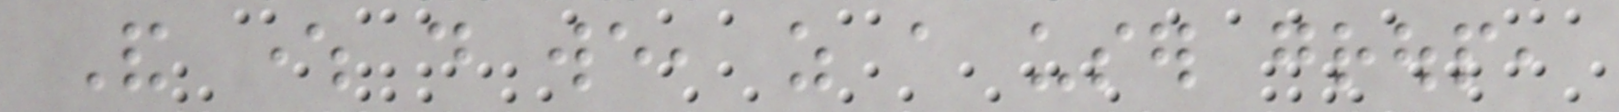And where do we, as a user group,
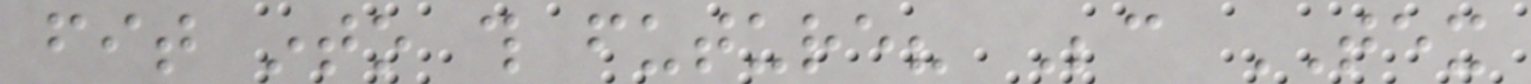fit into this future? Because TEX
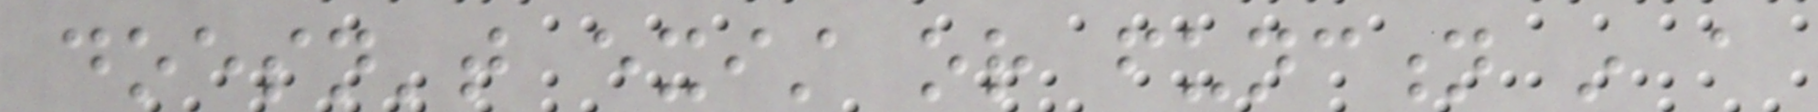doesn't exist or function in a
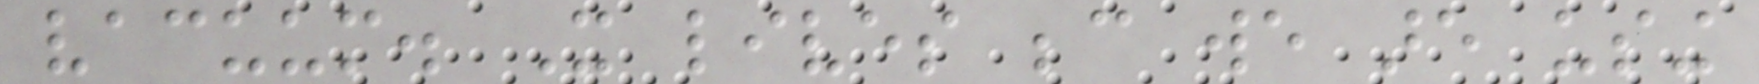vacuum. It lives because we are using
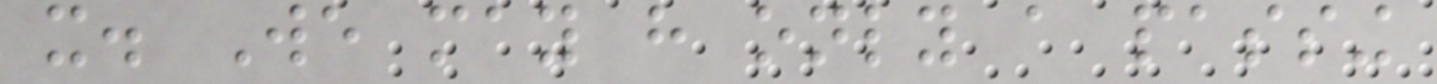it. We may have only a passing
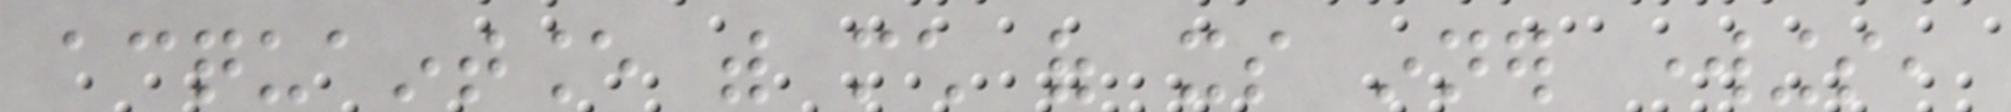acquaintance with much of its inner workings,
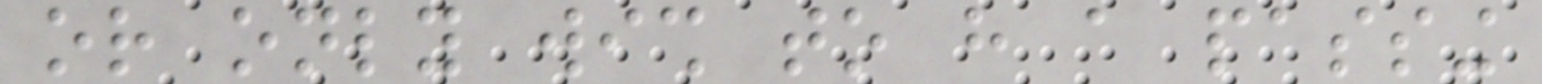or only wish to have a passing
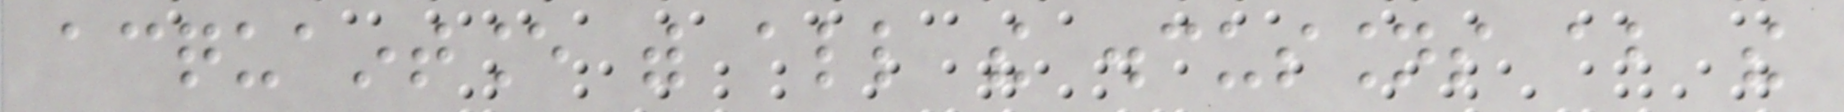acquaintance with all the discussions about the
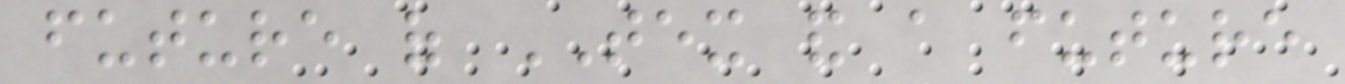future of TEX and a future
